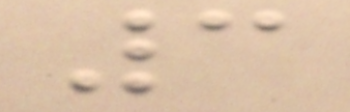3
